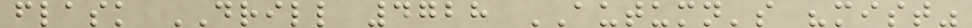flask DRILL 4728 AUTUMN's "mist"
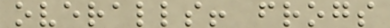overalls! frogs
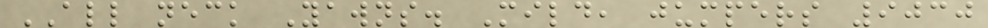ALL neck Yawns. Mild, jumpers 9030
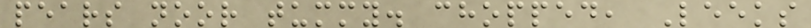pears noor tummy. chopped, Leeks
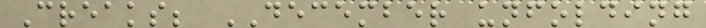Creaks; DECEMBER unfolding
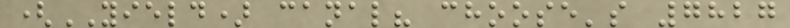(YIELD) canal? choose's 7827
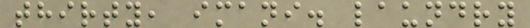thirty, imani. laundry
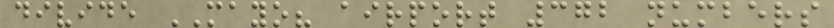divide MAYO? airport 372 numbers
